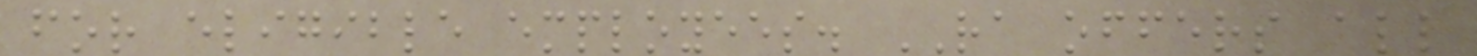for eligible employees. RA offers all
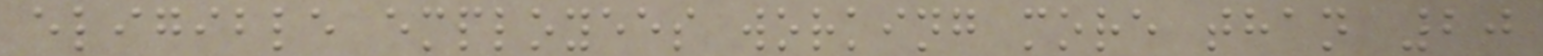eligible employees working more than 20
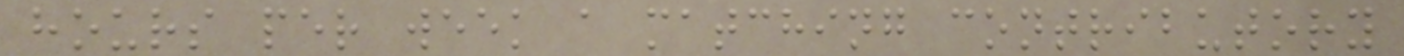hours per week a matching contributory
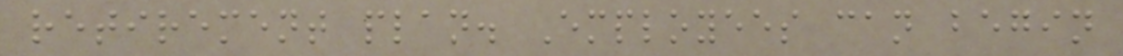retirement plan. Employees can begin
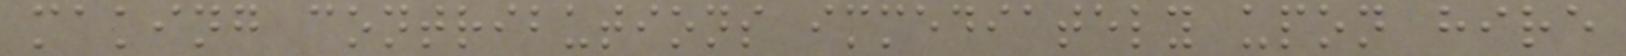making contributions immediately upon hire
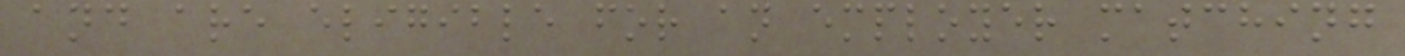and are eligible for an employer matching
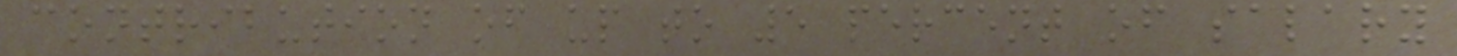contribution of up to 5 percent of salary
